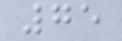75
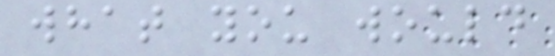what you would
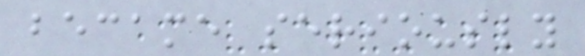became seriously
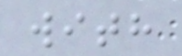with
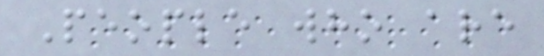People who are
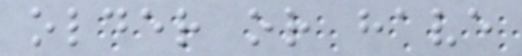older or have
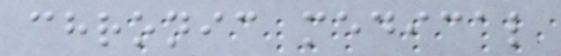chronic medical
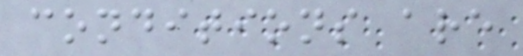conditions are
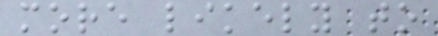more likely to
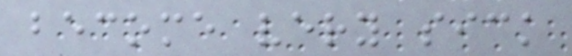become very sick
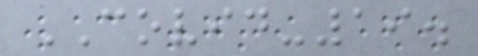COVID-19.
